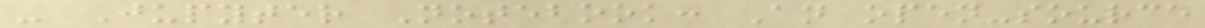- Jupyter Notebook: An open-source
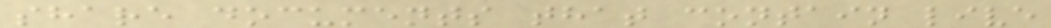share documents that contain live
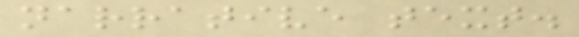narrative text.
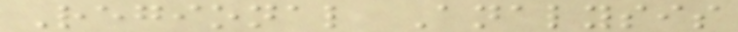Regional Analysis
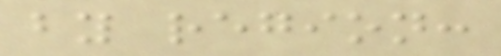by region:
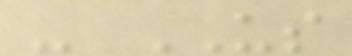- US
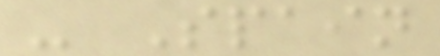- Spain
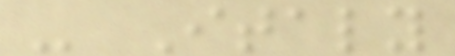- Italy
